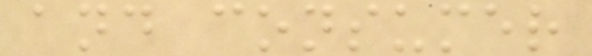and consumer
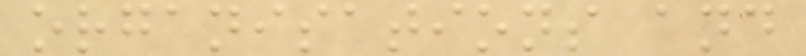organisations and
